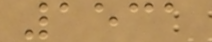1531
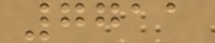7711
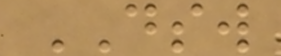DSW
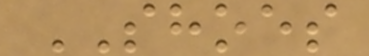SHOES
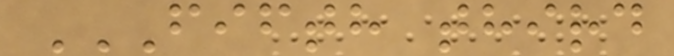FIFTH THIRD
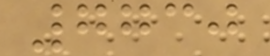7730
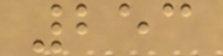253
